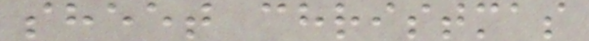sheet christmas
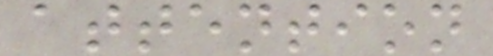attention
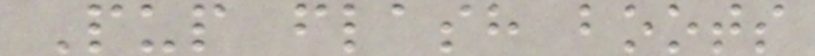Pup flash boots
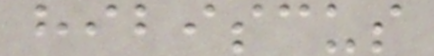hibiscus
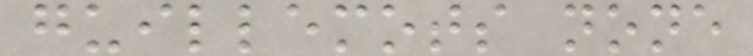guillemots none
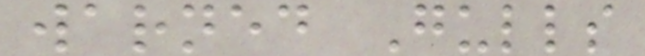warned Gulls
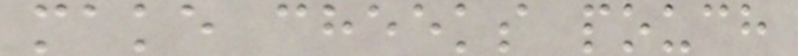make cheeks pouch
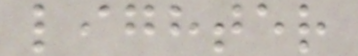lighter
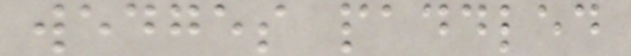wedges paddled
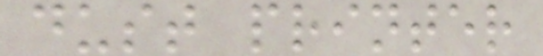dust printer
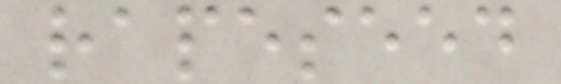rapeseed
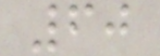60
